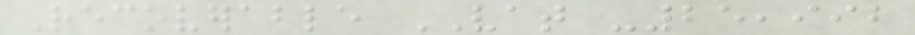Recoverable VAT -25,992
